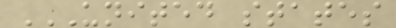UNITED STATES
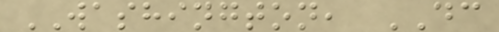WASHINGTON, DC
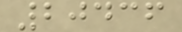20436
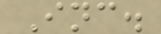Inc.
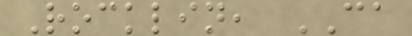Rocklin, CA
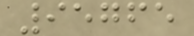95765
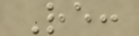Re:
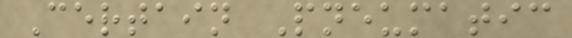Certain Pneumatic
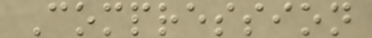Compression
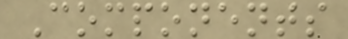Components
